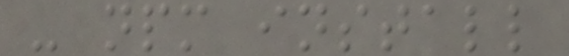- npm install
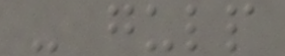- gulp
